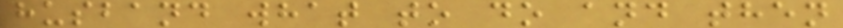husband what to do and then
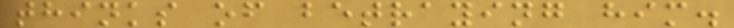thinks of betraying him.
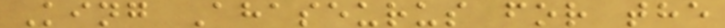King Ahaseurus for the
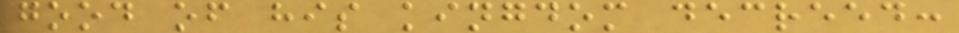good of his kingdom decreed:
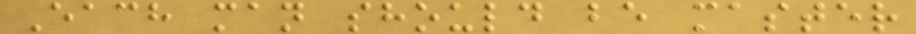Each man should be master
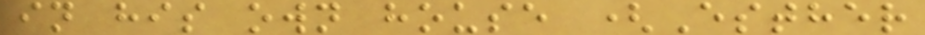in his own house (Esther
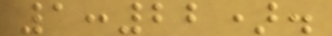1:22).
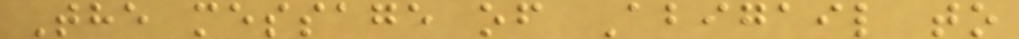The message of Abigail to
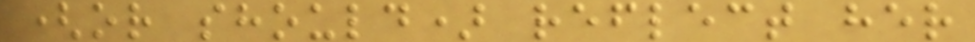(or should) reflect her
